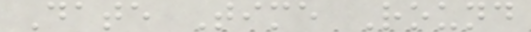Date Time Round
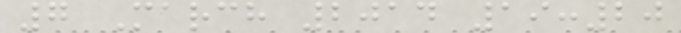7 March 2014 19:20
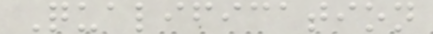Qualification
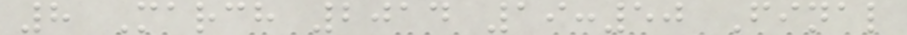8 March 2014 19:50 Final
